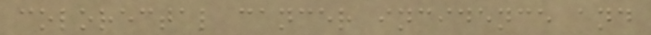colorectal cancer incidence and
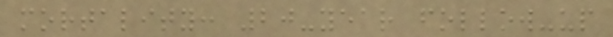mortality: 20-year follow-up
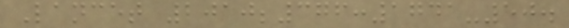Lancet 2010;376:1741-50.
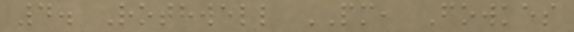4. Rothwell PM, Fowkes
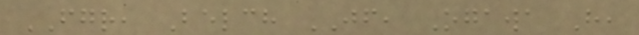FGR, Belch JF, Ogawa H,
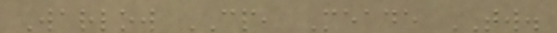Warlow CP, Meade TW.
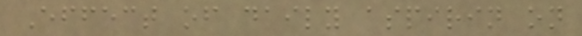Effect of daily aspirin on
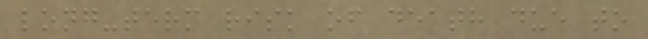long-term risk of death due to
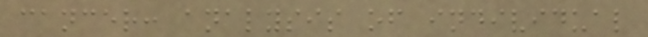cancer: analysis of individual
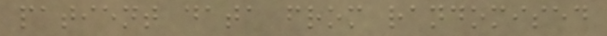patient data from randomised
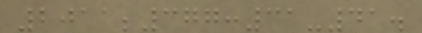2011;377:31-41.
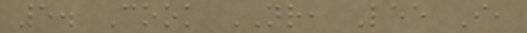5. Cook NR, Lee I,
